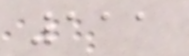111
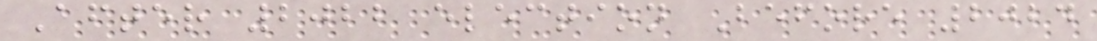After 2022 election Before 2024
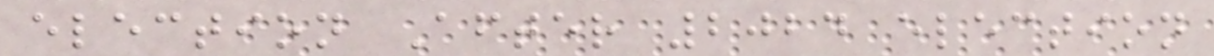election After 2024 election
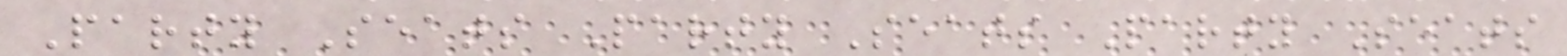Party Seats Party Seats Party Seats
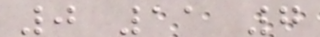0 11 7
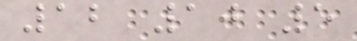12 10 5
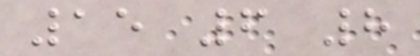15 6 8
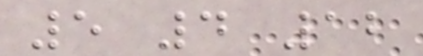5 4 12
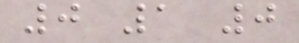0 1 0
